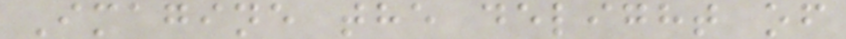Imagine the delight of
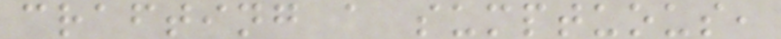crafting a sumptuous,
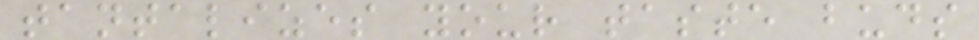tantalizes your taste buds
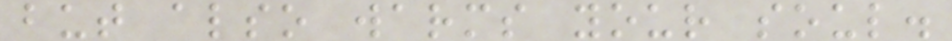but also warms your soul.
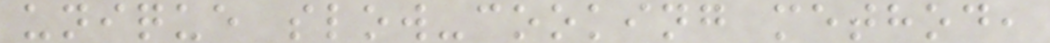unique slow-cooking method,
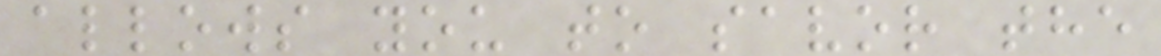allows you to savor the
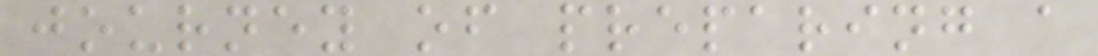journey of preparing a
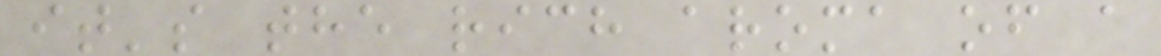it's the rich aroma of a
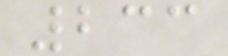233
